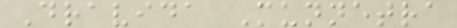Dravida Munnetra
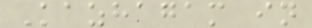Kazhagam in
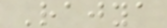Rajya
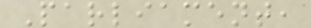Parliament,
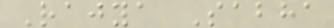Rajya Sabha
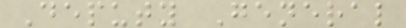Deputy General
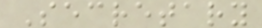Secretary
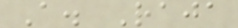A. Raja
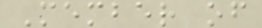Member of
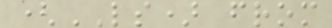(LS) from
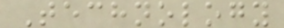Technology
